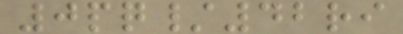0pq/42ri
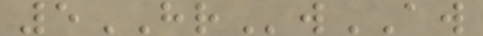5HRwAW
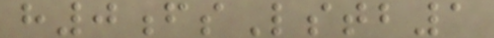h0fsLstb1
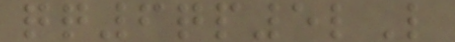qq6qp5lL
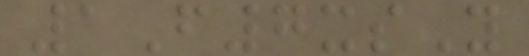1F7xsY
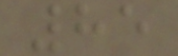85
